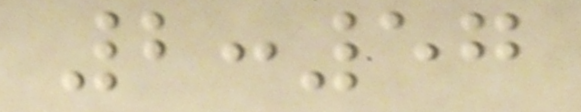2:57
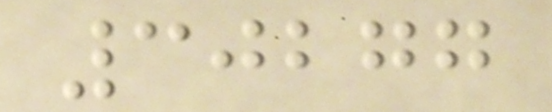30277
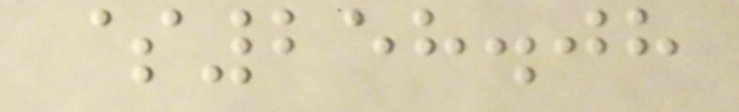$258.08
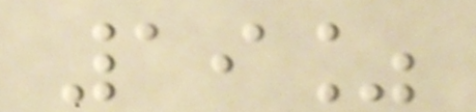19%
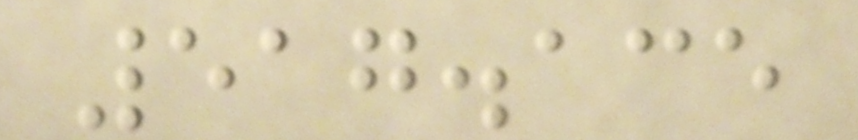517.135
